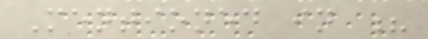Mentioned in ?
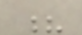?
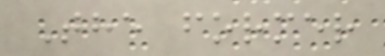The former
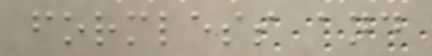formless and
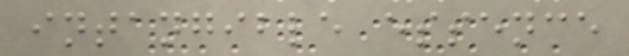intangible essence
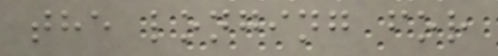the longing for
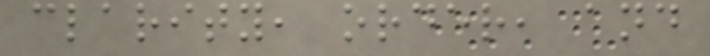clarity, order, and
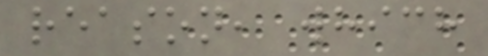reason, which
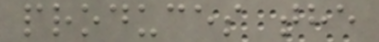produces the
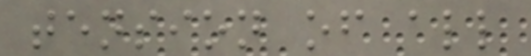tension of all
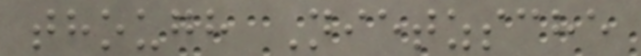though Nietzsche
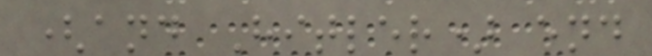(and Hitler) end
